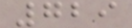729
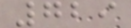729
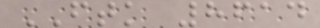FTK 8614
